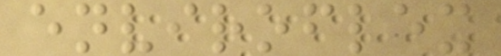enviroflex
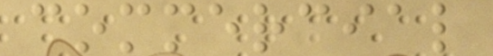commercial
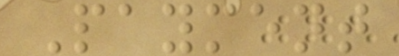Payment
